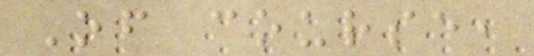Of course,
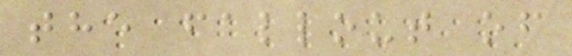the fallout of
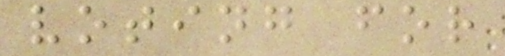voting for
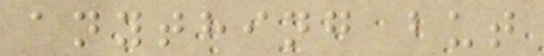anything but
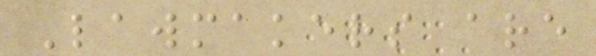Lawmakers are
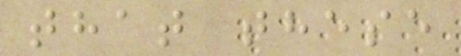that these
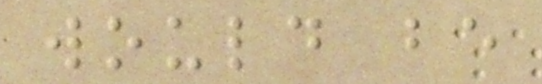would be
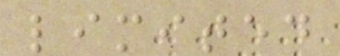limited
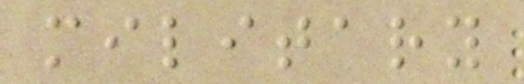military
